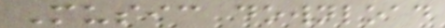Music download
